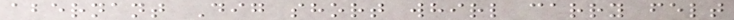abernant Dig short whirl carry felt
